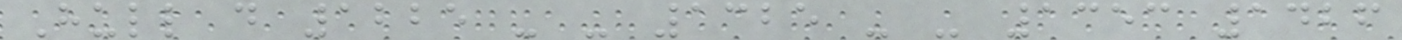Hull d 1225 - - 1325 - - 1353 1426
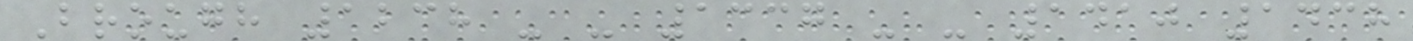Brough 1238 - - 1337 - - 1410 1438
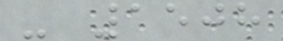- 1508
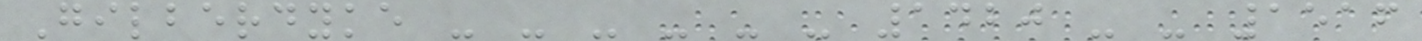Gilberdyke - - - - - - 1420 - - 1516
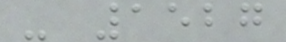- 1527
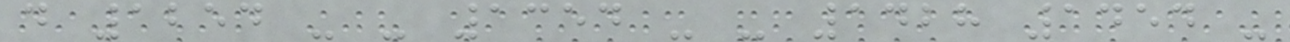d 1254 - - 1354 - - 1428 1454 -
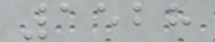1528
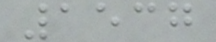1537
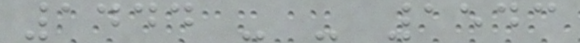1444 - - 1543
